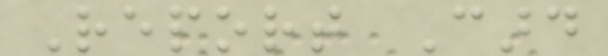Report Card
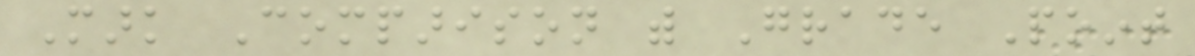Mark Comparison with Grade Point
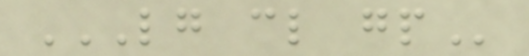LG CL GP
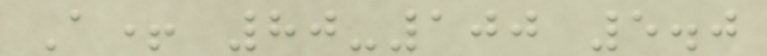A+ 80-100 5.0
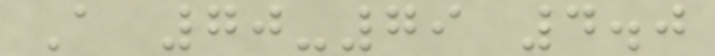A 70-79 4.0
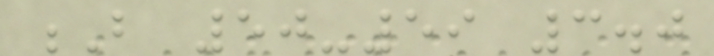B 50-59 3.0
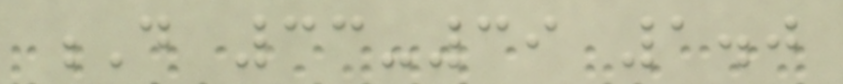D 33-39 1.0
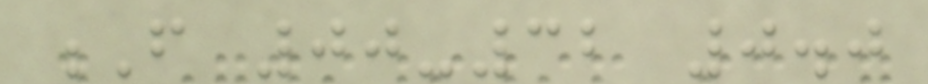F 00-32 0.0
